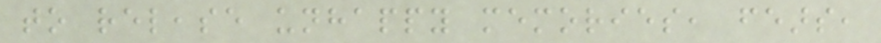to release unhappy memories, fears,
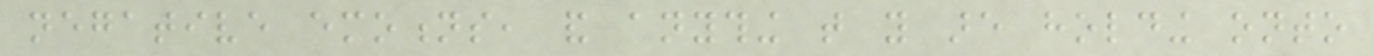negative emotions, and anything that you are holding onto
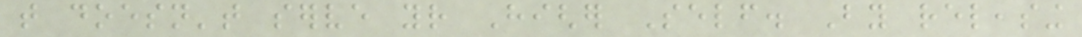that doesn't serve your Higher Self. By releasing
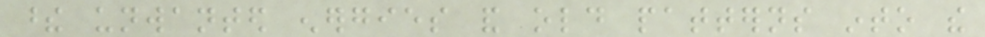these unwanted energies and old patterns into the
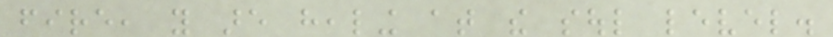fire, you are healing at the soul level.
